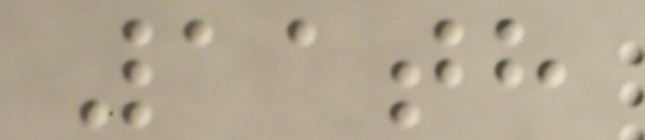11th
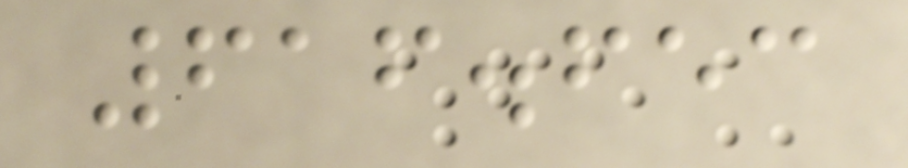616.653
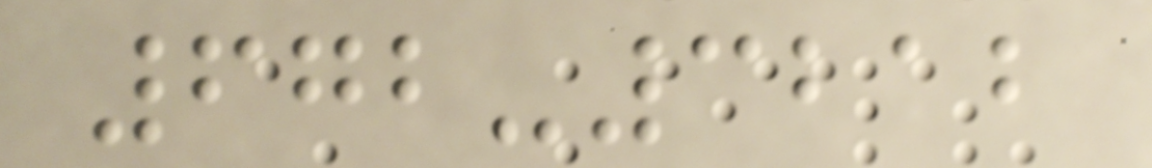672-3212
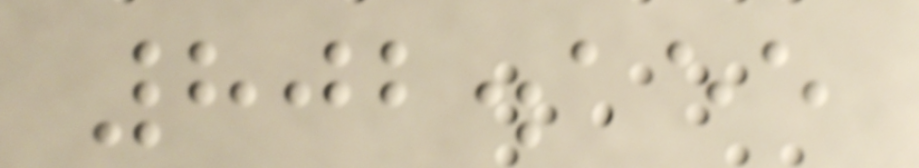802.155
